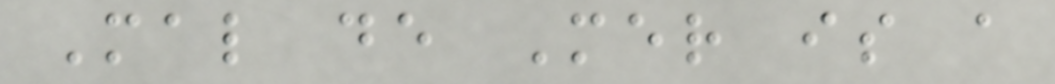Mal de Mer is a
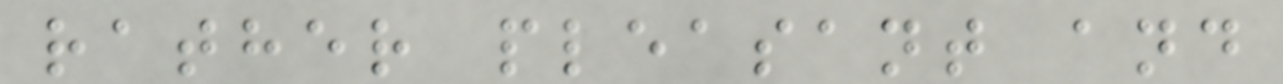rather pleasant and
